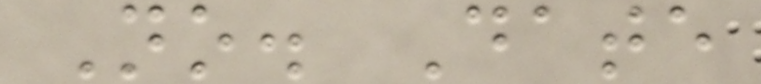No. Date
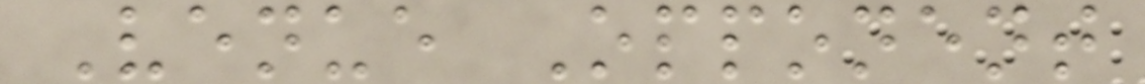Venue Opponent
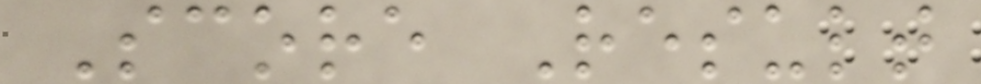Score Result
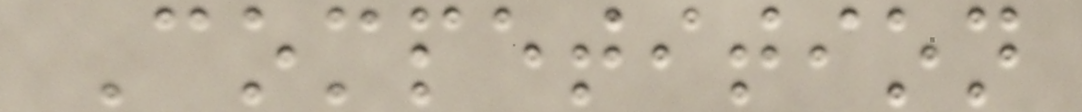Competition
